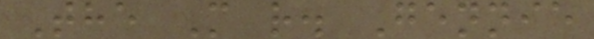The M r. Gennie
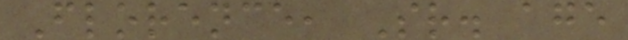Florence, Sr. age
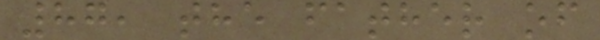87, the father of
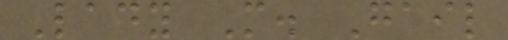Lady M. Gail
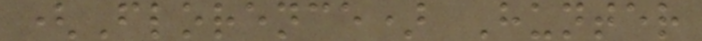(Florence) Hunter
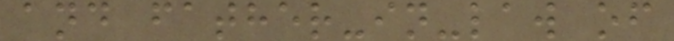and father-in-law of
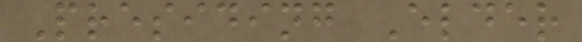Presiding Elder
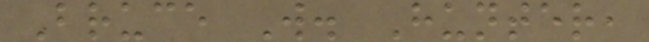Bruce W. Hunter,
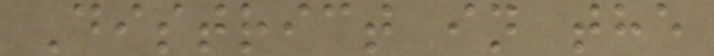District in the
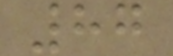87
